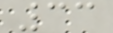33
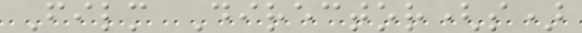Film Director(s)
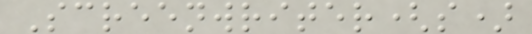Screenwriter(s)
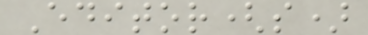Editor(s)
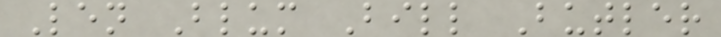Len Blum Bill Butler
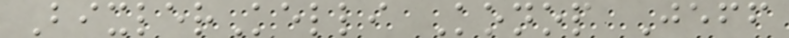BixlerKelli Konop Jeff
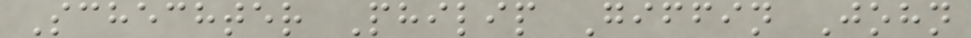Schechter Philip Giffin John
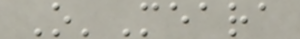O'Meara
